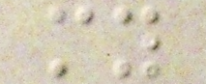my
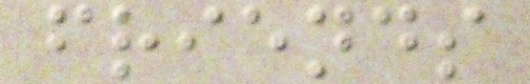friends
